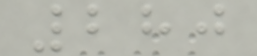280
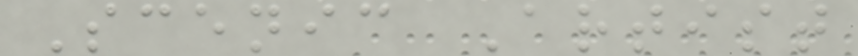Scenic Artist
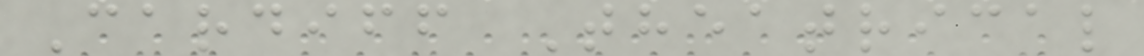Cardiff Theatrical
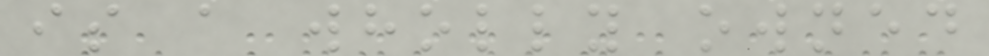is a wholly owned
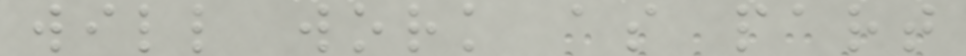will work as part
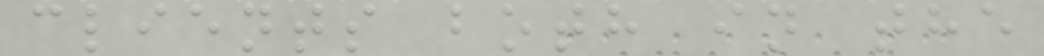clients both in the
